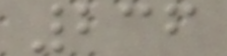236
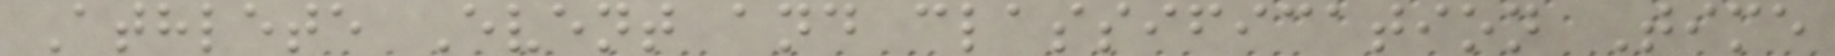Athlete Event and classification Time
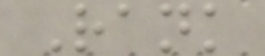Rank
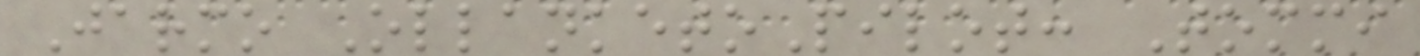Jarmo OllanketoPilot: Tommi
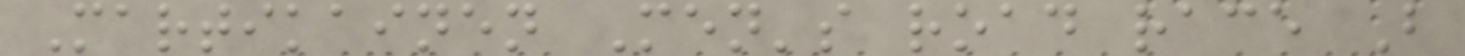Martikainen Men's road race B
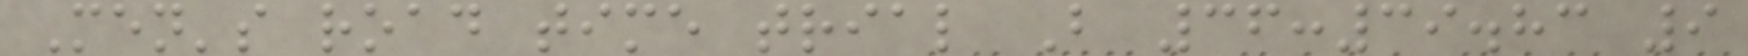Men's road time trial B 36:39.83 9
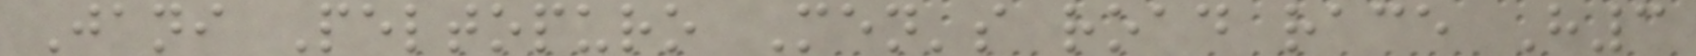Jani Peltopuro Men's road race H3
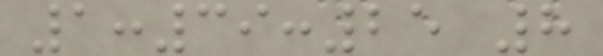1:39:25 8
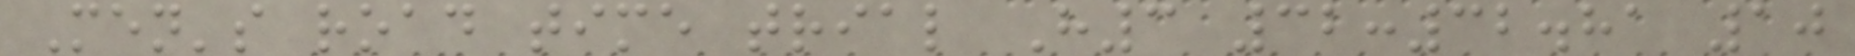Men's road time trial H3 32:32.81 10
